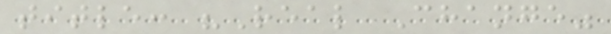title: "Real Change"
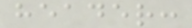header:
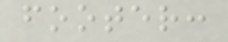footer:
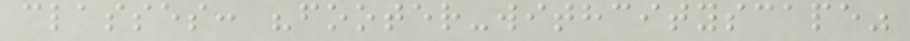classes: "footer-withcityscape"
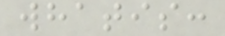whatis:
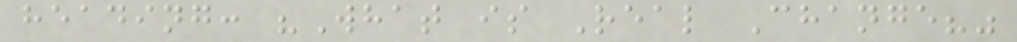heading: "What is Real Change?"
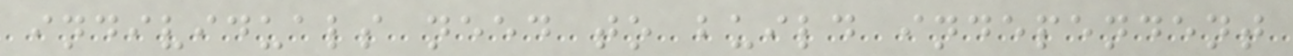individuals need to build independent
